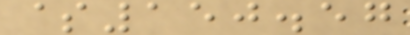$150.57
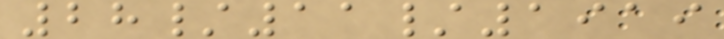28/11/1919
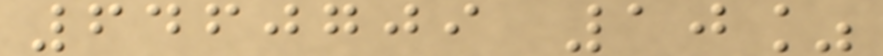6460709 10%
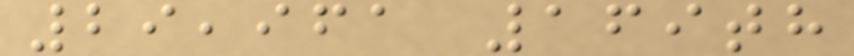29,961 169th
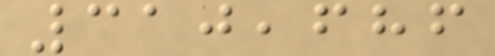310,686
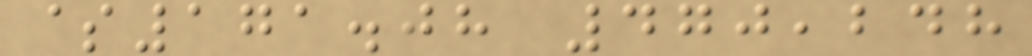$171.08 470,248
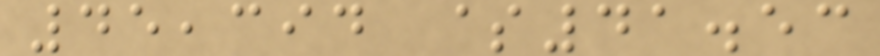45,394 $41.53
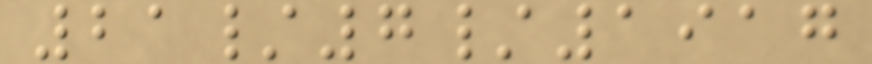21/7/1917
